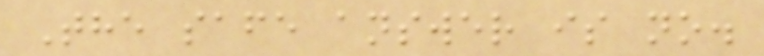The safe answer is no.
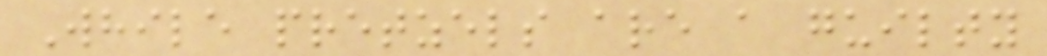While pretzels are a guilty
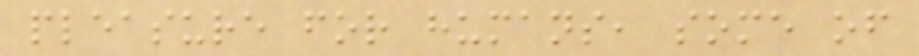pleasure for humans, some of
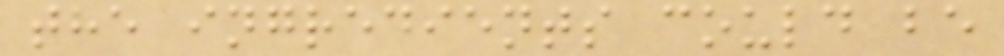the ingredients could be
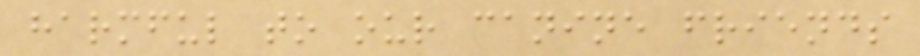harmful to our canine friends
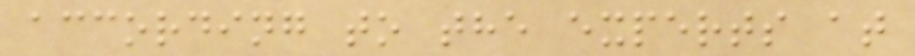according to the experts at
